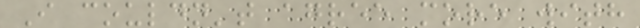I couldn't agree more with
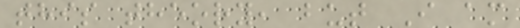this theory, but I am
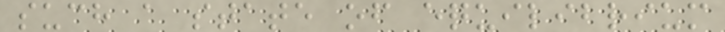such a state of equilibrium
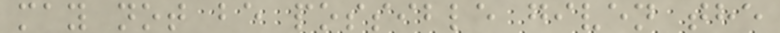may not be possible given the
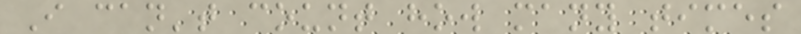I can't count how many times
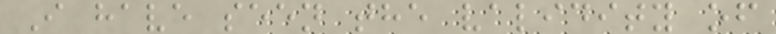I have seen the validity of
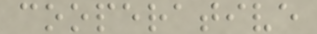cooperative
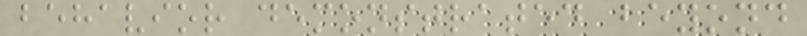behavior demonstrated beyond
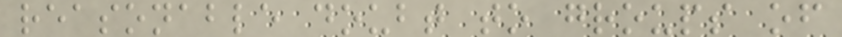reasonable doubt to groups of
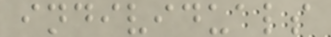individuals
